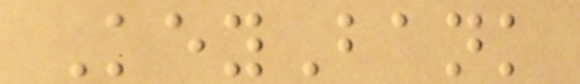KeyBank
